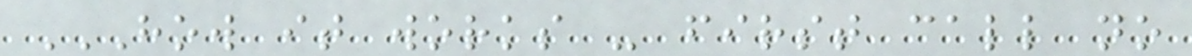HOW IT WORKS - FIRST CALL NO
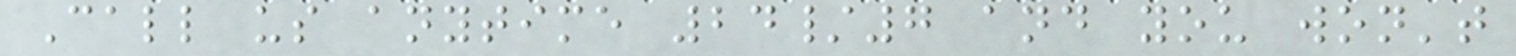Call us anytime 24/7 and you won't
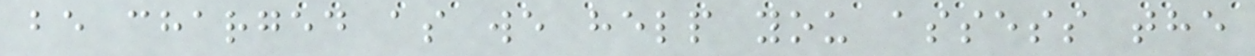be charged as we help you assess the
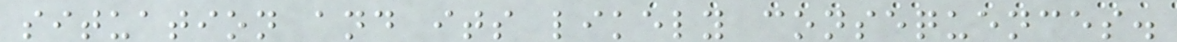situation and its likely consequences.
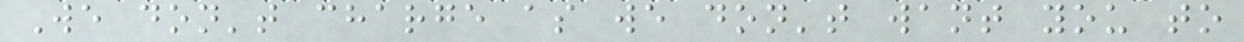We don't charge as we don't want you to
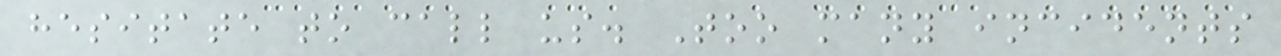hesitate to call us. Too many incidents
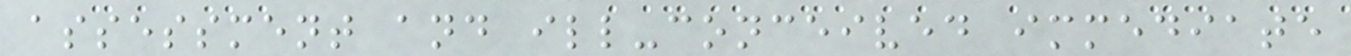assessment and ill-conceived immediate
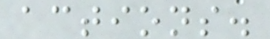actions.
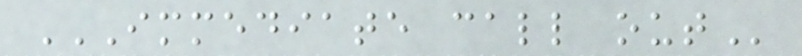IMMEDIATE CALL OUT
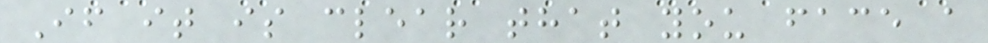If it is clear that you face a
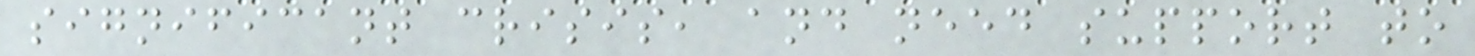significant crisis, and need support to
